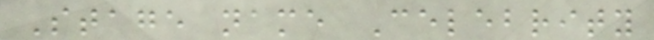Stage name Celebrity
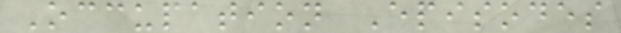Occupation Episodes
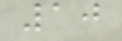10
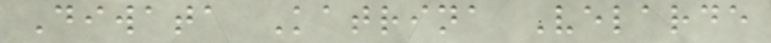Diwata Katrina Velarde
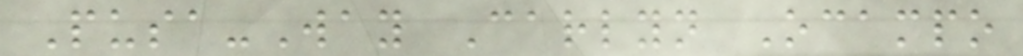Pusa-Way Carlyn Ocampo
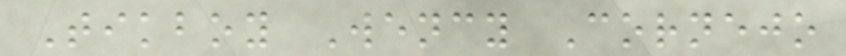Tikboy Wency Cornejo
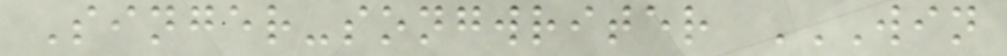Singer-songwriter WIN
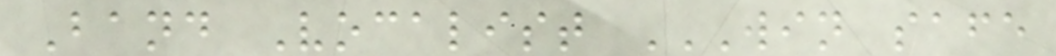Band Vocalist WIN SAFE
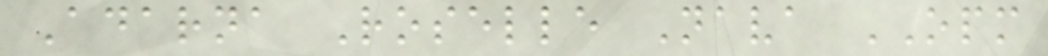Adarna Roselle Nava OPM
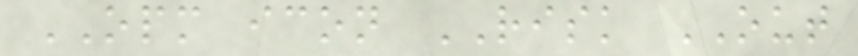OPM icon RISK OUT
